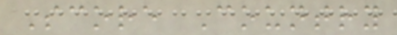Score Country
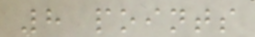8 points
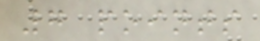7 points
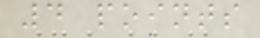4 points
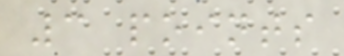3 points
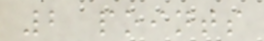2 points
